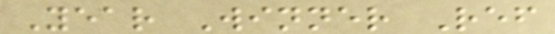Year Winner Ref
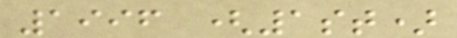1996 (1st)
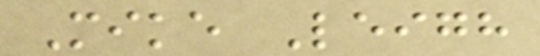Mike Leigh
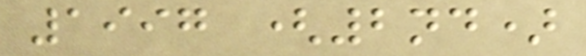1997 (2nd)
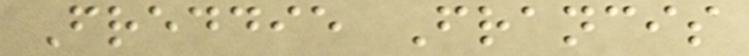Freddie Francis
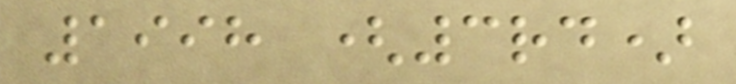1998 (3rd)
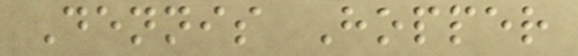Dennis Hopper
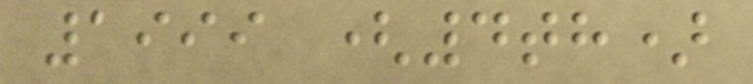1999 (4th)
